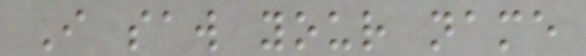I saw your name
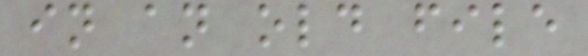in an old file
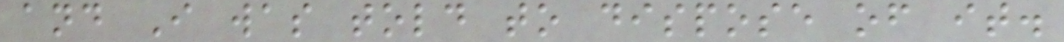and I was told to dispose of it.
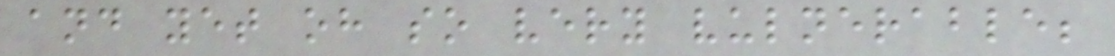and yet oh so very vulnerable;
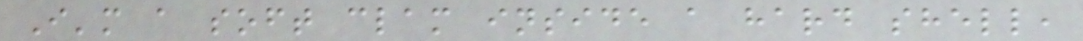I'm a soft clam inside a hard shell,
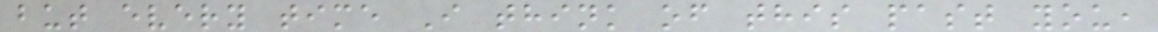but every time I think of this past you,
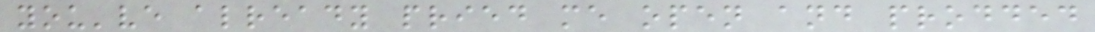you've already pried me open and prodded
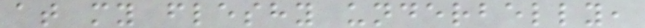at my fleshy underbelly,
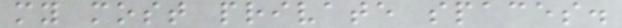my most private spaces.
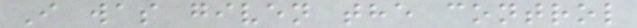I was given the control
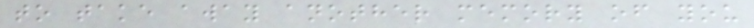to take away another memory of you
